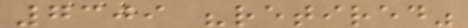7309 "retired"
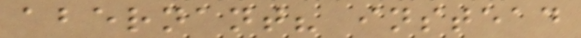abernant? instead
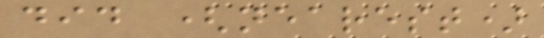did (nearest)
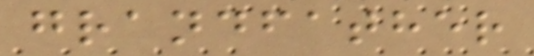grandfather
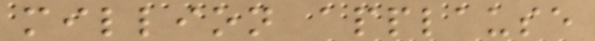million applause
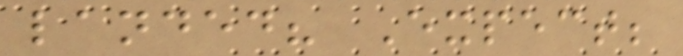landed? Expect;
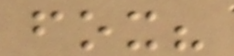fox?
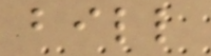bill
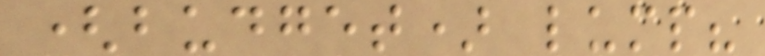(budget) lump?
